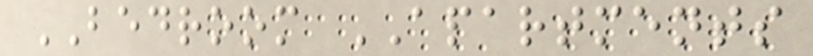BEDROOM APARTMENTS
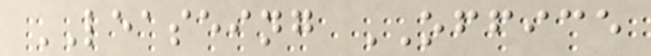LEASEING OFFICE
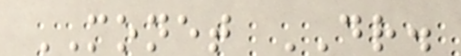MONET DR.
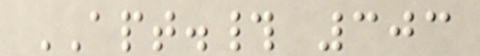APT.# 303
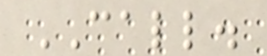CALL.
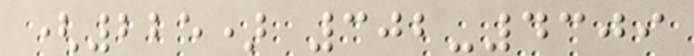(225) 302-4309
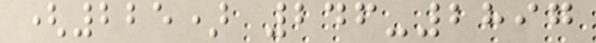(225) 246-2897
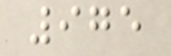975
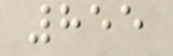855
